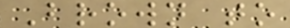Brown to
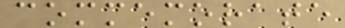commemorate
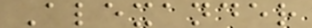Alexander
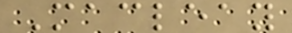Macleay
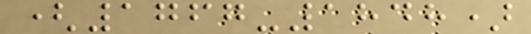(1767-1848)
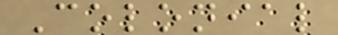Colonial
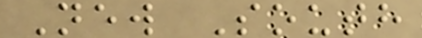New South
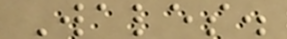Wales.
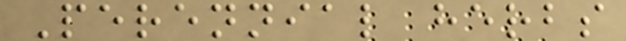Perennial herbs
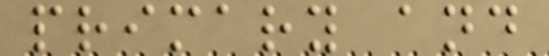primary and
